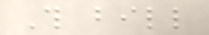This bill
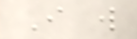I will
